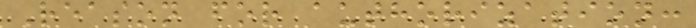Reason for authorization:
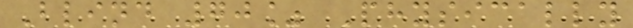Blind 70% Physically
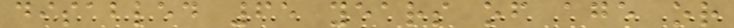disabled 65 years of age or
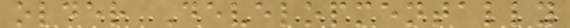older Developmentally
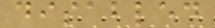disabled
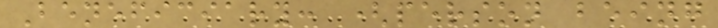Beneficiary: (person being
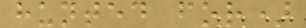hunted for)
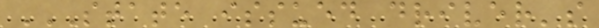STATE ISSUED DRIVER'S
